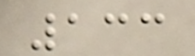133
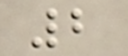2
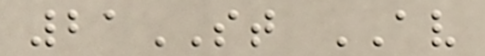21ST AV
